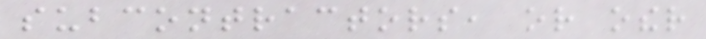subcontractors, or other
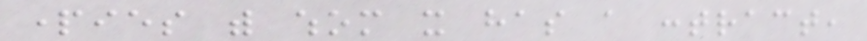parties with whom it has a contract,
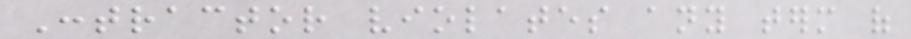Contractor violates any term of
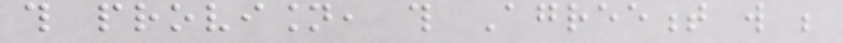this provision, this Agreement will be
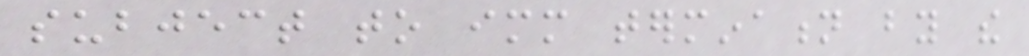subject to immediate termination by the
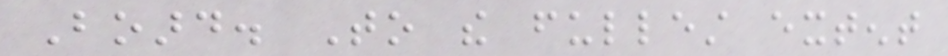Board. To the fullest extent
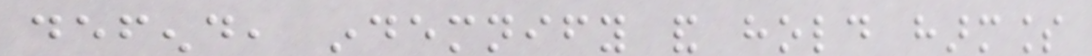defend, indemnify and hold harmless
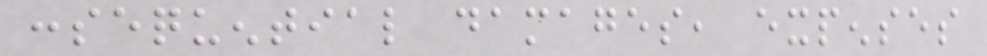consequential damages, expenses
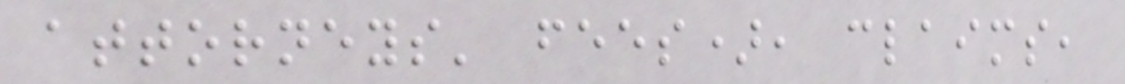attorneys' fees), claims,
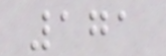171
